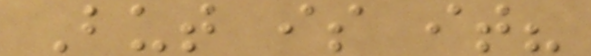But is it?
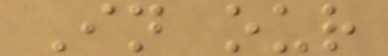In our
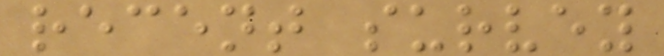recent survey
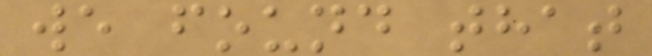we found that
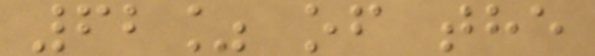62% of the
